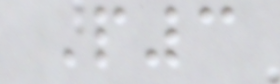P3
